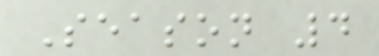Season 4
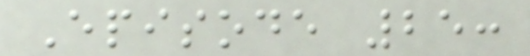Episode 25:
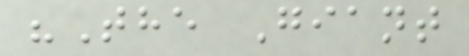"The Giant
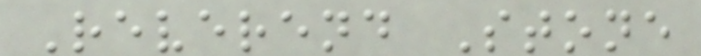Reverend Stone
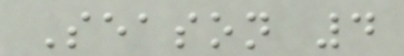Season 4
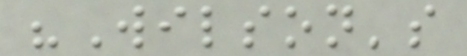"Wilson's
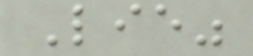Lie"
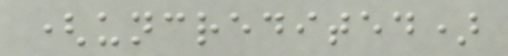(uncredited)
